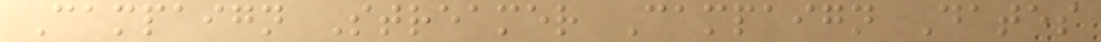Campaign Streamer Campaign Dates
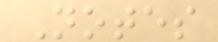Notes
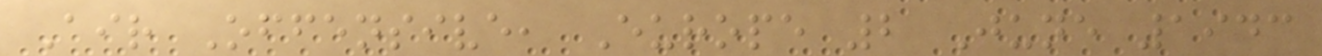Air Offensive, Europe 2 June 1943
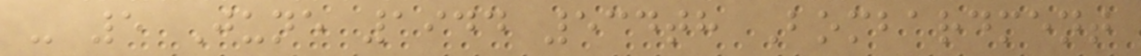- 5 June 1944 534th Bombardment
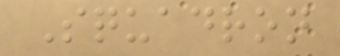Squadron
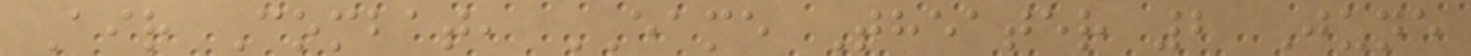Air Combat, EAME Theater 2 June
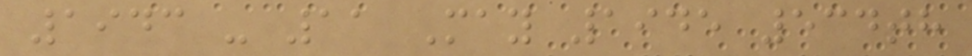1943 - 11 May 1945 534th
